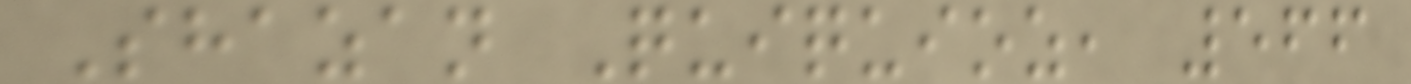Shazan Quiquioz, 566
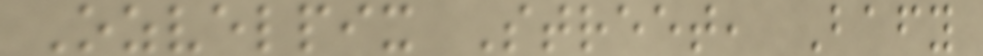Ozvelpix Street, Bafy
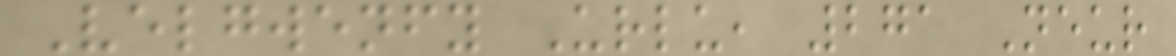Velgwenfy Urlu, 271 Neur
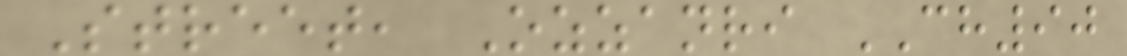Street, Ozzanri CH90
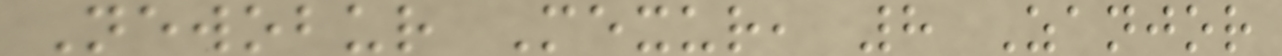Newobur Mexur, 8 Zanjor
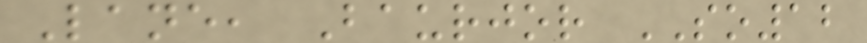Lane, Baurjor SO12
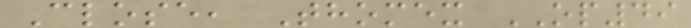Close, Thomex OP49
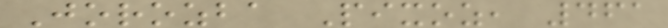Jorozba Pixoz, 461
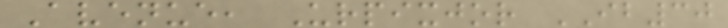Avenue, Urpixjor IB30
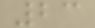23
